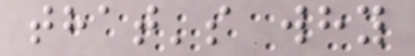that's why
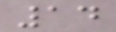14
